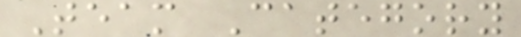Team Category
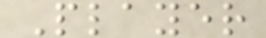Player
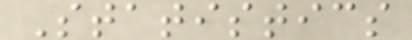Statistics
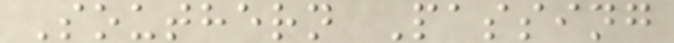Southern Passing
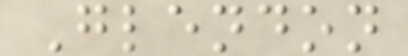Glendon
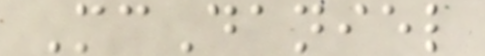McDaniel
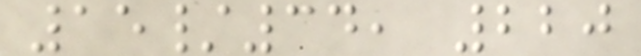15/34, 220
